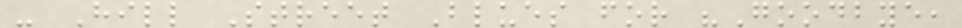- Hill Street Blues for "Goodbye,
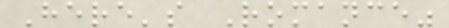Here's Romance"
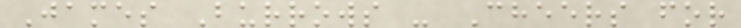James Burrows - Cheers for
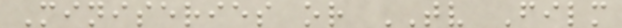Miniseries or TV Film
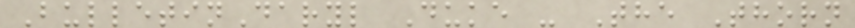BulletinDaryl Duke - The Thorn
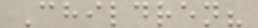Children?
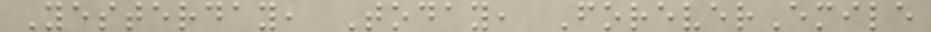Yesterday, Today, ForeverEmile
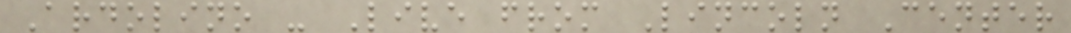Ardolino - Live from Lincoln Center
